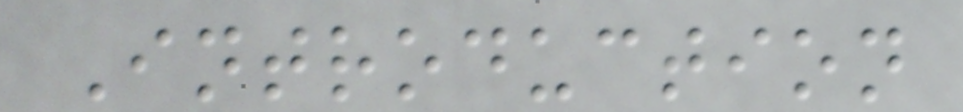Introduction
